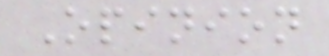Opinion
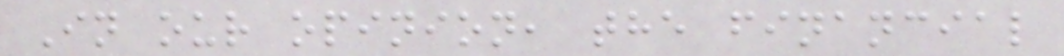In our opinion, the financial
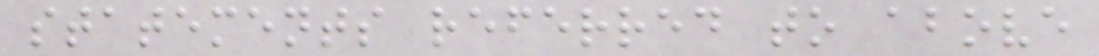statements referred to above
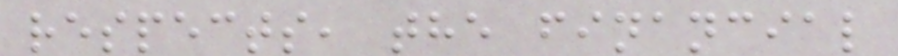respects, the financial
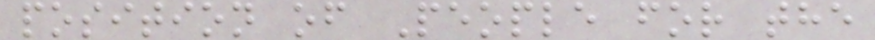position of People for the
